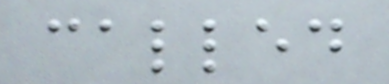called
